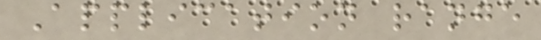Application range
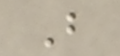B
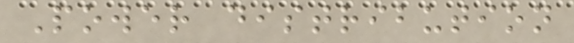Power distribution
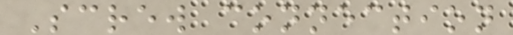Screw connection
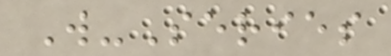W-Series
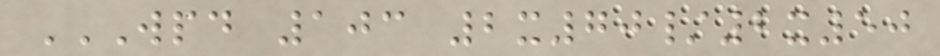WPD 103 2X70/2X50
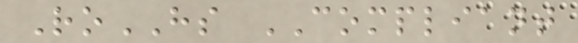RoHS COMPLIANT
